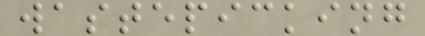wastepicking
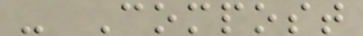- Compost
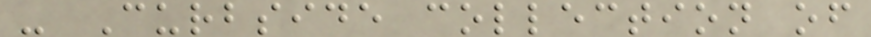- Curbside collection of
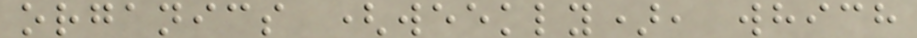organics (weekly), which
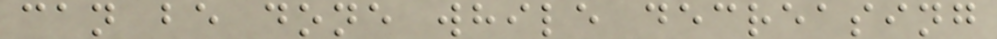can be done while decreasing
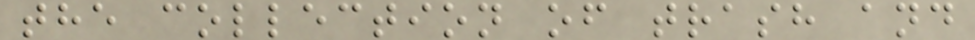the collection of trash and
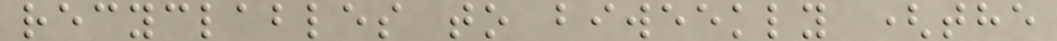recyclables to biweekly (the
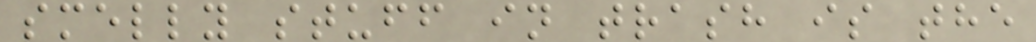smelly stuff in trash is the
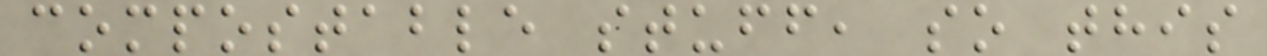compostable stuff, so this
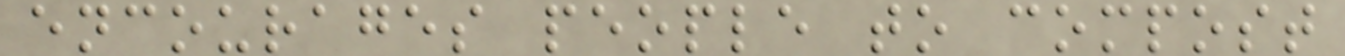encourages people to compost
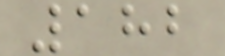182
